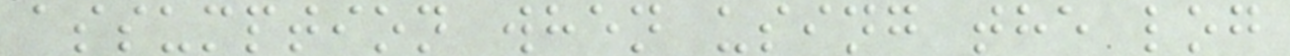assumption when using the log
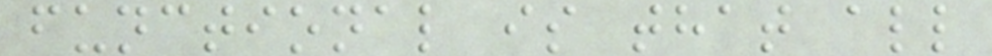functional is that all
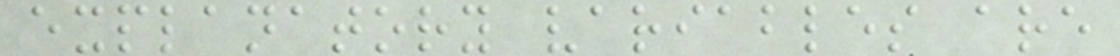explanatory variables are
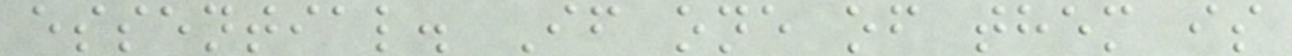essential. If one of them is
